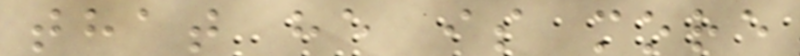that he is more
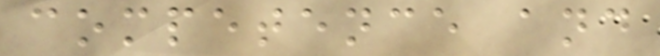competence and
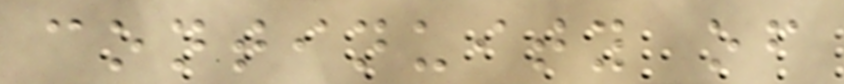continuity of
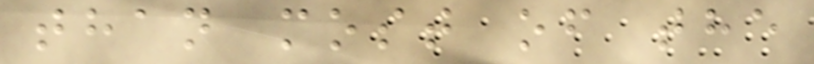than most of the
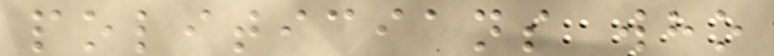politicians who
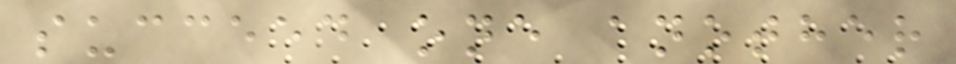succeed one another
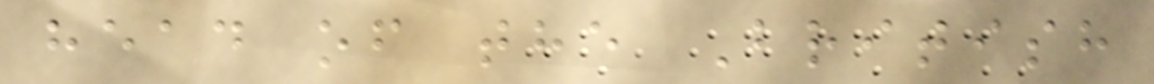head of the British
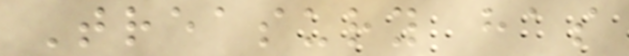Treasury has
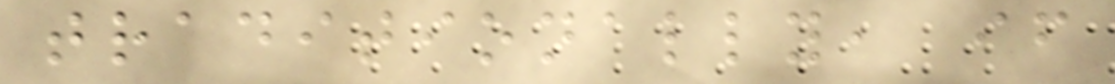traditionally, if
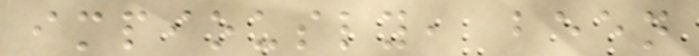impiously, been
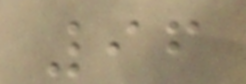96
